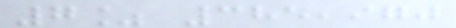7% 385,970
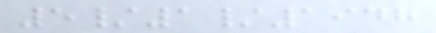5/1/1948
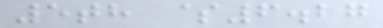5th $6.27
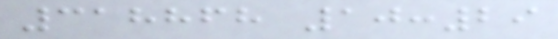318868 10:29
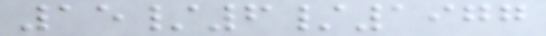15/6/1977
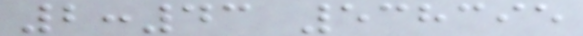2:43 538395
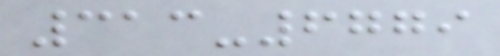313-6779
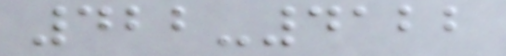422-4122
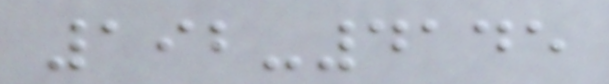192-4145
